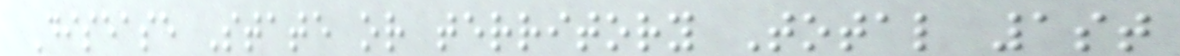Disease State or territory Total 1st
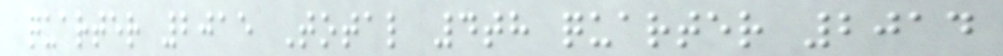quarter 2015 Total 4th quarter 2014
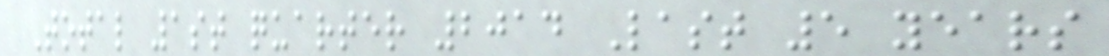Total 1st quarter 2014 Last 5 years
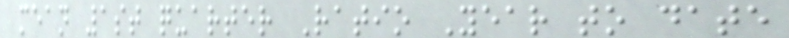mean 1st quarter Ratio Year to date
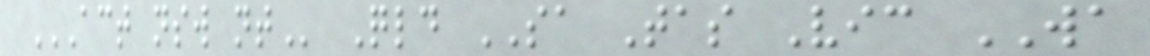ACT NSW NT Qld SA Tas Vic WA
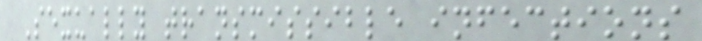Sexually transmissible infections
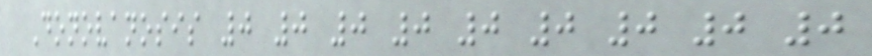Donovanosis 0 0 0 0 0 0 0 0 0
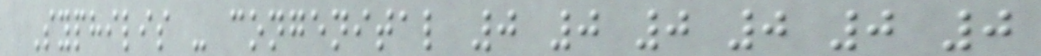Syphilis - congenital 0 0 0 0 0 0
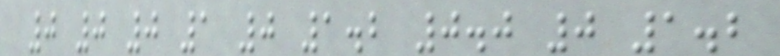0 0 0 1 0 1.2 0.0 0 1.2
